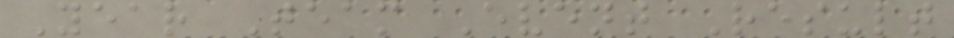Year Team Event Result
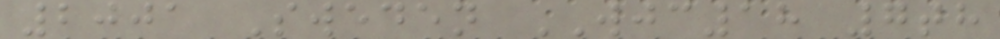2001 Sweden WJC18 7th
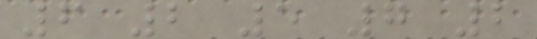6 2 5 7 2
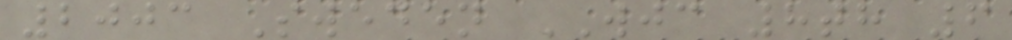2003 Sweden WJC 8th 6
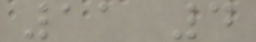11 4
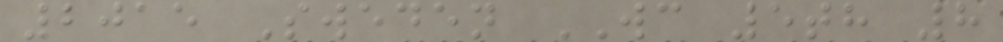2015 Sweden WC 5th 8
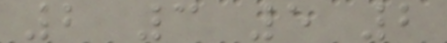2 3 5 2
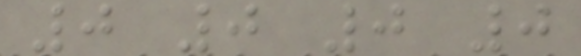0 0 0 0
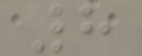8
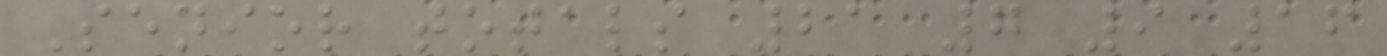Senior totals 21 7 9 16
